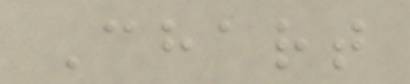Chart
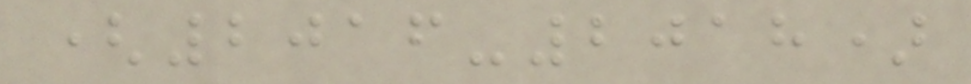(2016-2018)
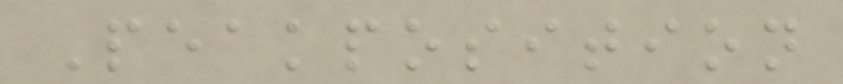Peakposition
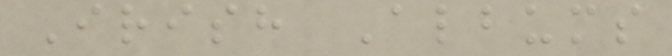Irish Albums
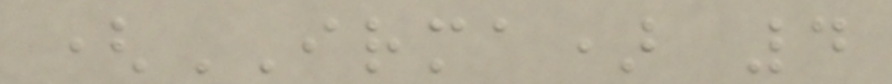(IRMA) 4
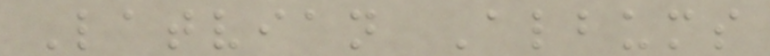Latvian Albums
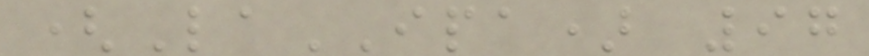(LaIPA) 97
